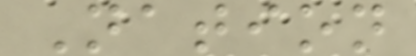Nation
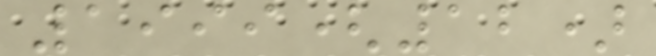1999(12)
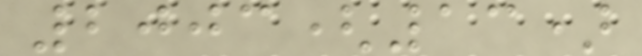2003(13)
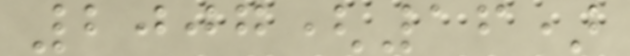2007(16)
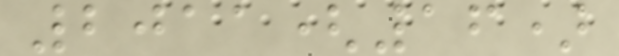2011(16)
